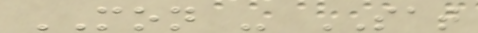MON - SAT
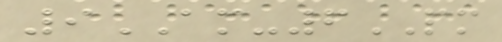9AM-6PM
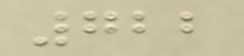722
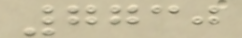7730
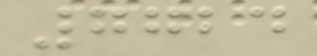7724
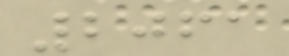2061
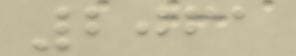2061
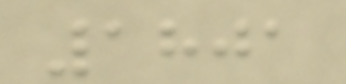1801
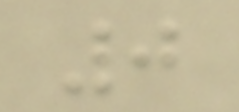0
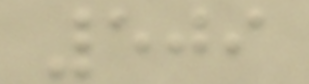509
